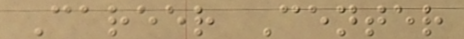Career Center
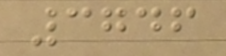3746
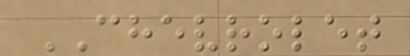CHEVROLET
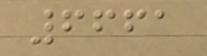6661
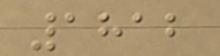1812
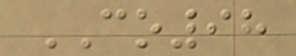CO98
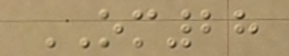OM28
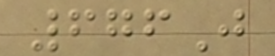676J
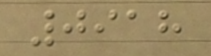0918
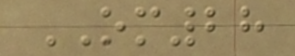OM28
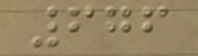676
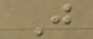J
